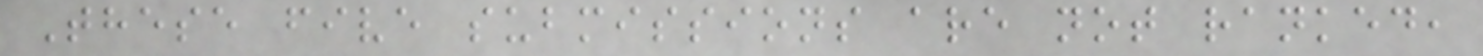These five submissions are not ranked,
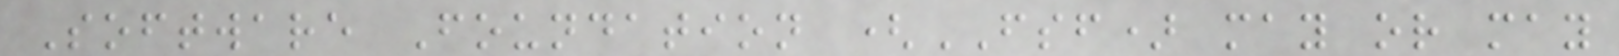Software Foundation (FSF) may or may
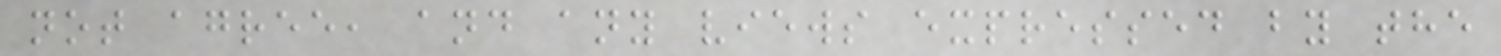not agree, and any views expressed by the
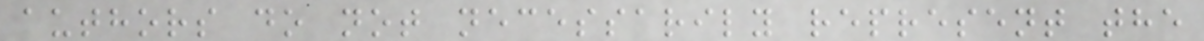authors do not necessarily represent the
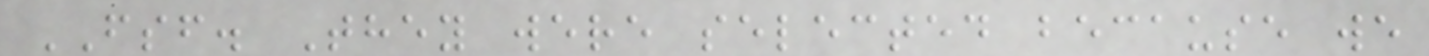FSF. They were selected because we
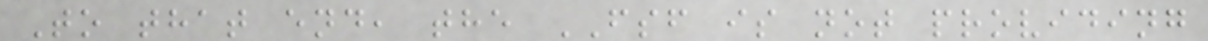To that end, the FSF is not providing
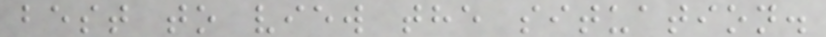best to view the situation.
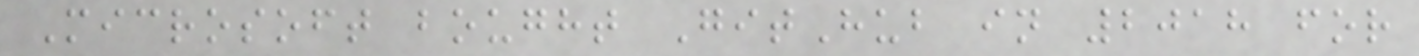Microsoft bought GitHub in 2018 for
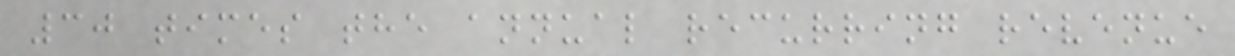30 times the annual recurring revenue
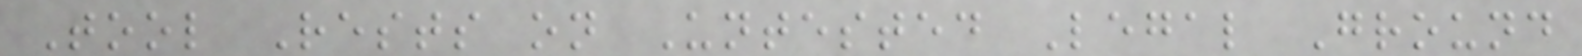Tool Rests on Untested Legal Ground
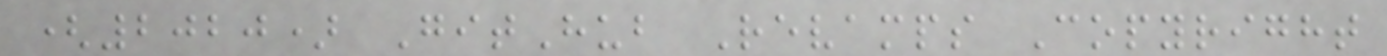(2020) GitHub Revamps Copyright
